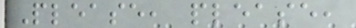Please, please,
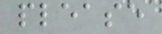please
